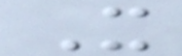X
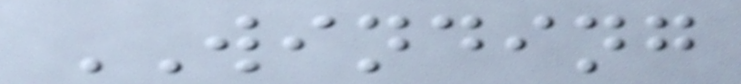WINDING
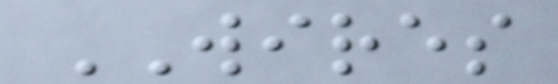WIRES
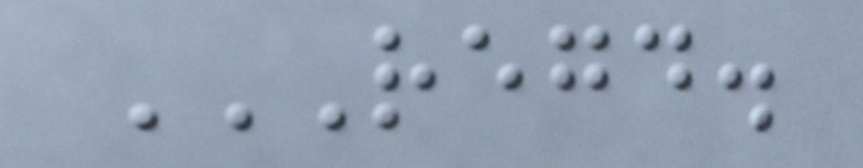REGD.
